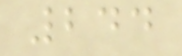244
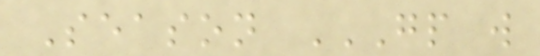Season GP W
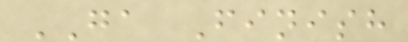GA Finish
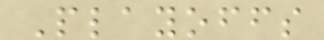Playoffs
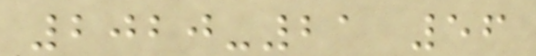2020-21 56
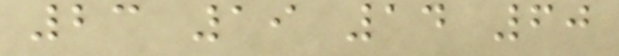23 19 14 60
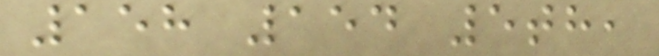158 154 5th,
